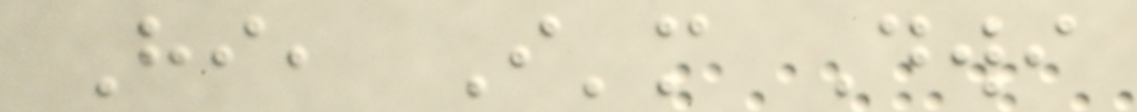Hi, I'm Dwi
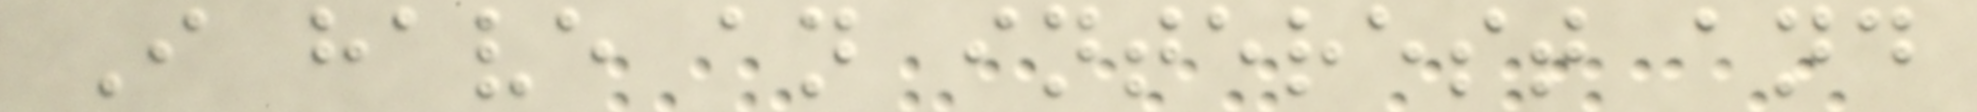I have an interest and
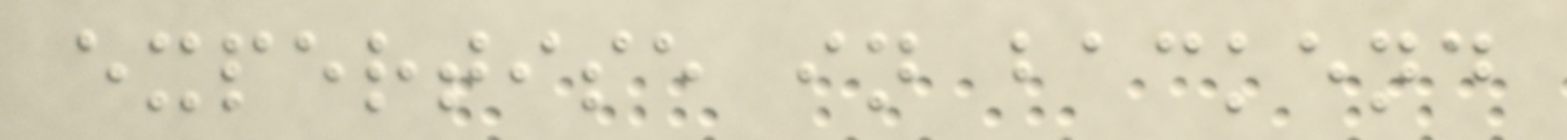expertise in backend
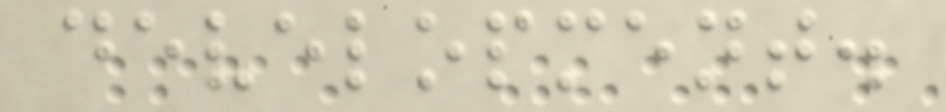development.
